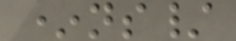*ns/
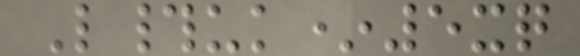L#uk*5xq
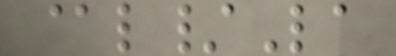@l/La
